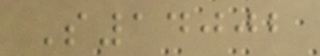S14002
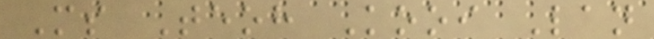Ms Teoh Kooi Lan
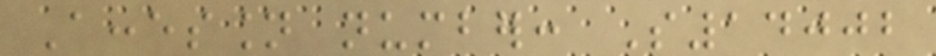Accession number: S14002
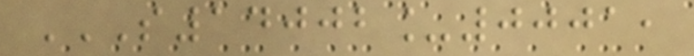S14002_0001,
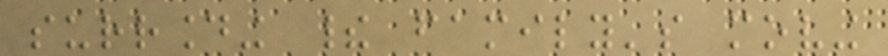surrounding their family's moving
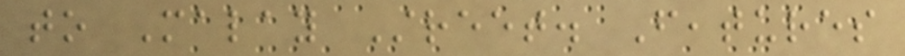to Malay Street. Features
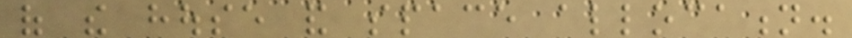of the house and space allocation.
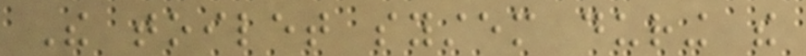The toilet system during the
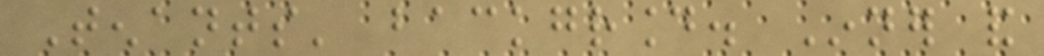Tenants' background. Inner and
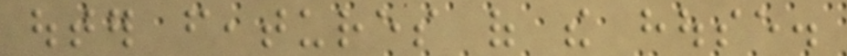outer features of the house.
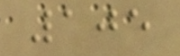105
